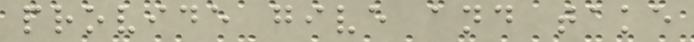provide give and take
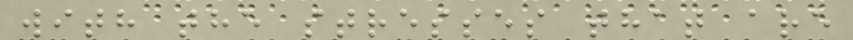with the stresses that are
